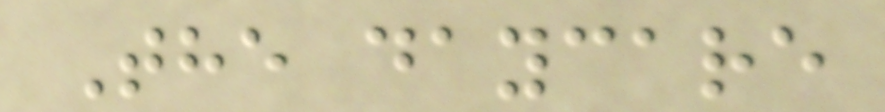The daycare
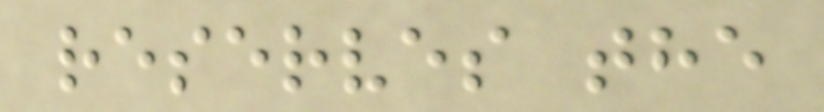reserves the
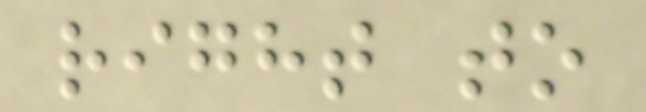right to
